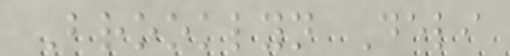Brooklyn Deli
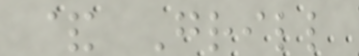& Grill
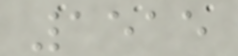1515
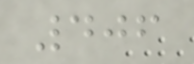406
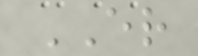ER
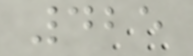425
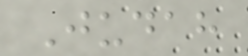Judah
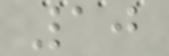10
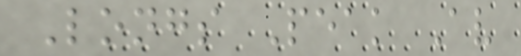Longs Peak Av
